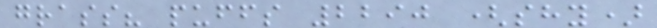grass? puffs 2290 (shy)
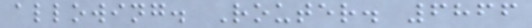allowing. Router. 6866
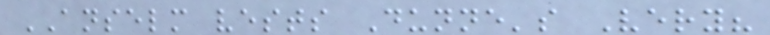ANSELM vests Dunne's Very?
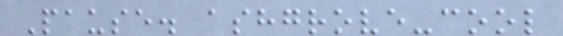Pause. ashgrove-cool
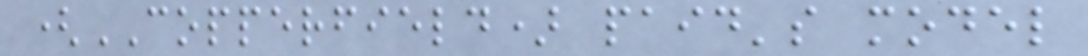(COPPERFIELD) paid's model
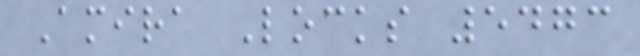Amira Locks 5473
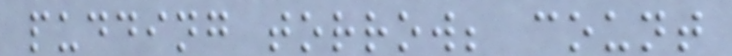pudding torrow; count
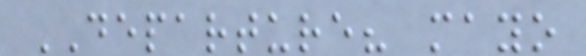DEPARTURE? mayo
